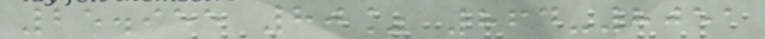25.955 80% 864-8051
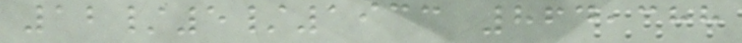12/5/1933 864,388
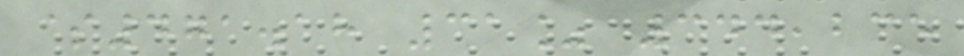$471.18 31% 344,235
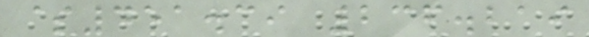$451.39 236.219
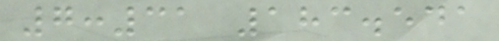7:31 183.541
